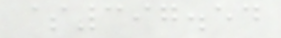$397.54
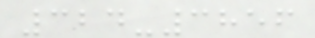324-3856
